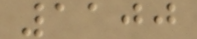1100
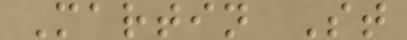Martin St
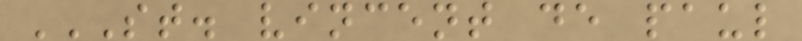ST. VINCENT DE PAUL
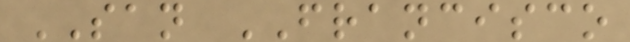SAN FRANCISCO
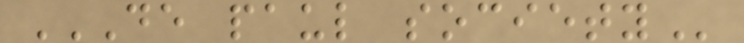DE PAUL SOCIETY
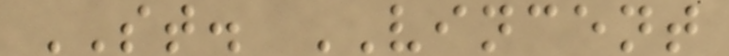ST. VINCENT
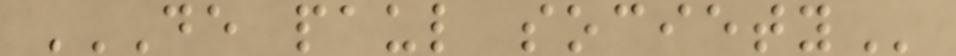DE PAUL SOCIETY
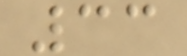33
